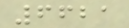6621
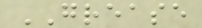GREASE
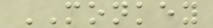MONKEY
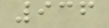936
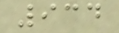934
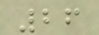26
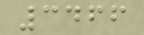3466
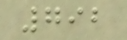792
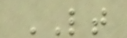LT
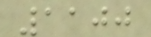1100
